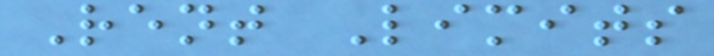Rent Limits
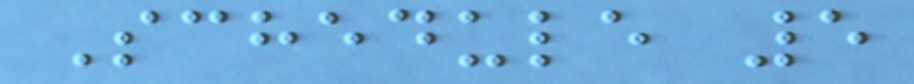Schedule 5
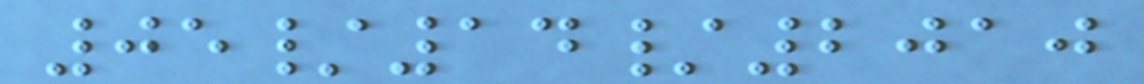05/14/2010
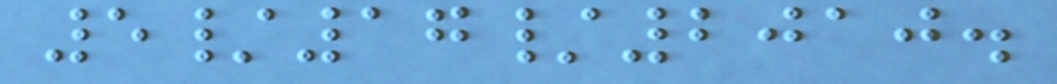5/17/2010.
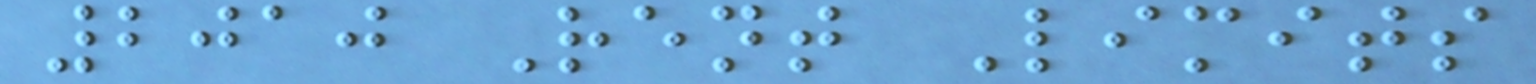2010 Rent Limits
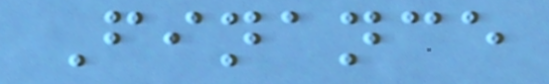Finance
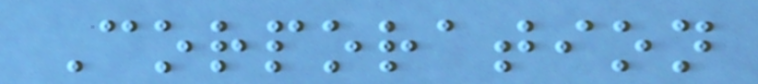Corporation
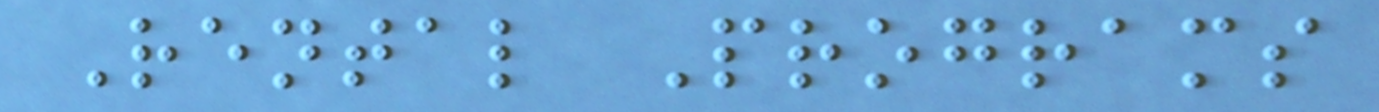Rental Programs
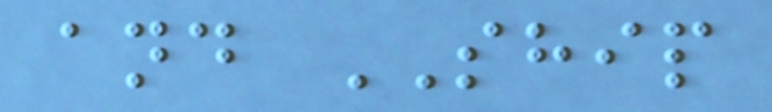and SHIP
